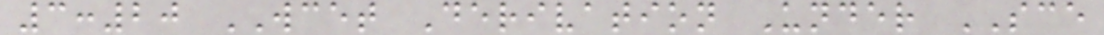3:20 WCET Derivation Under SCE
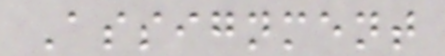Assignment
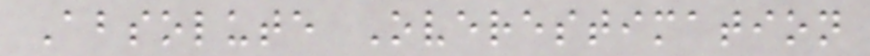Absolute Overestimation
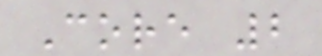Core 2
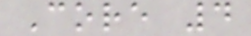Core 4
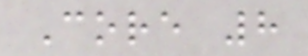Core 8
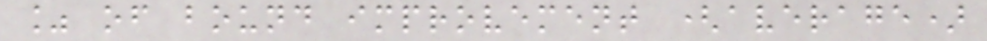% of bound improvement (average)
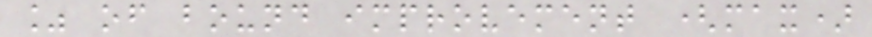% of bound improvement (max)
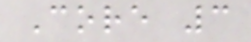Core 3
